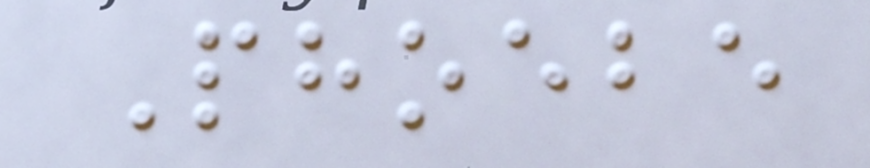Phoebe
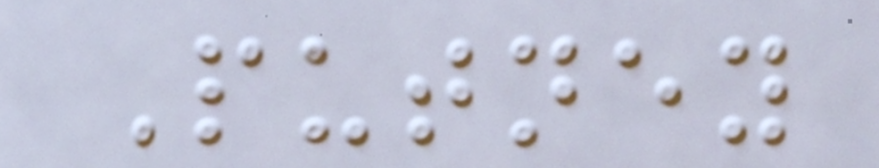Putney
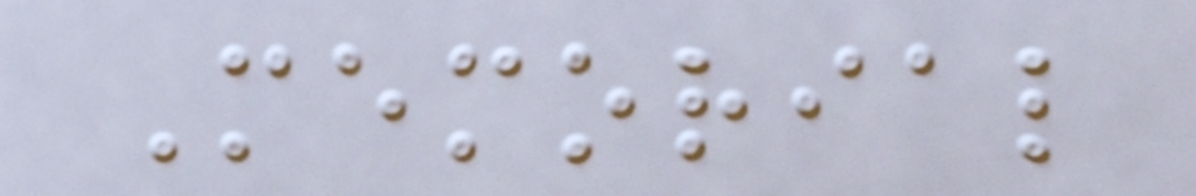Memorial
